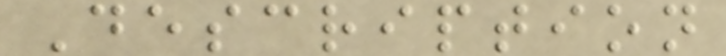Description
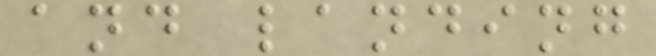and landing
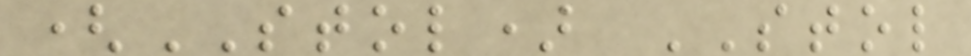(STOL) STOL
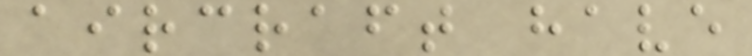aircraft have
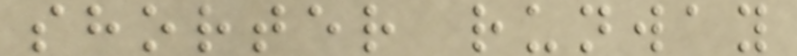shorter runway
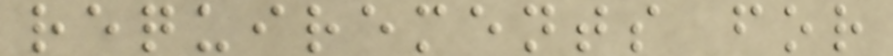requirements for
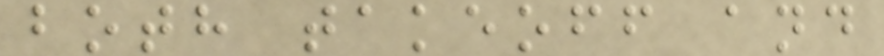both takeoff and
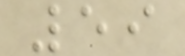59
